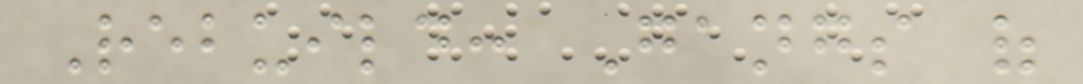Rebuild: Gangs of
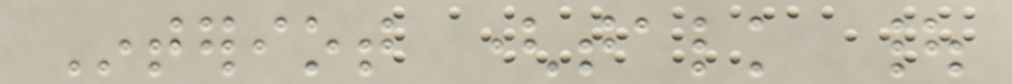Interiot (talk |
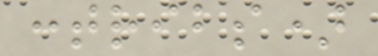contribs)
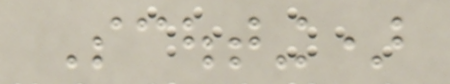Scouting)
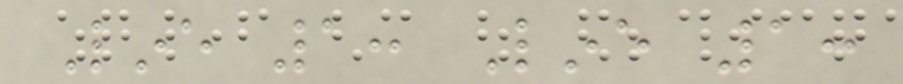Line 1: Line 1:
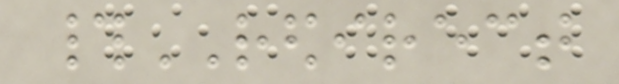#REDIRECT
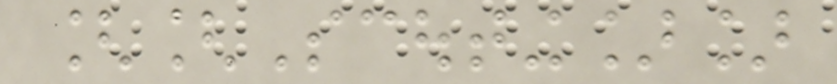[[Scouting]]
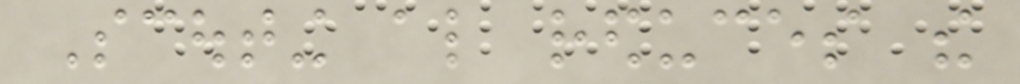Scouting also reduces the
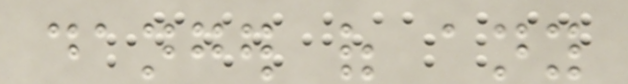danger of any
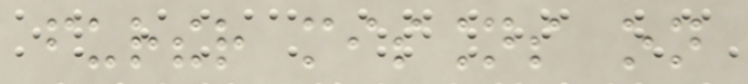further missions on
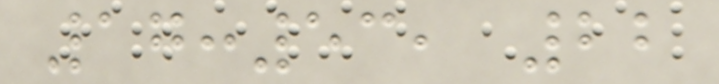17:53, 22
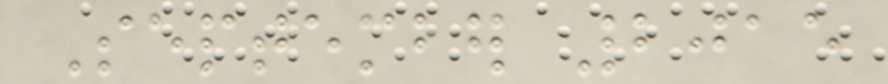September 2015
